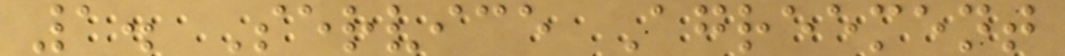1. Service Agreement
